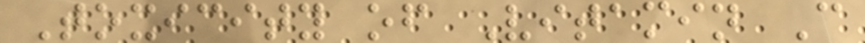Toxicity of Vitamin C
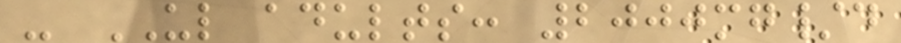- UL adults: 2000mg/d
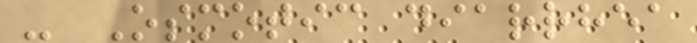- Osmotic diarrhea
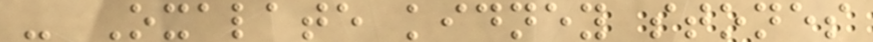- Oxalate kidney stones
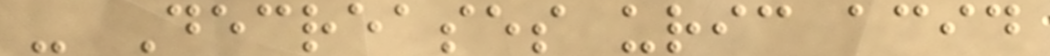- Decreases uric acid
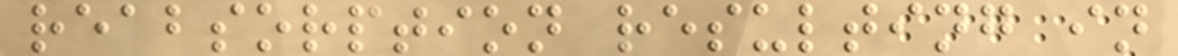reabsorption resulting in
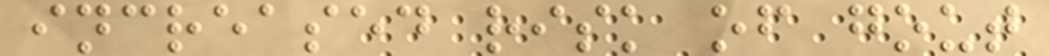increased risk of gout
